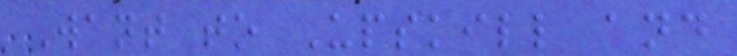Want to Upskill and
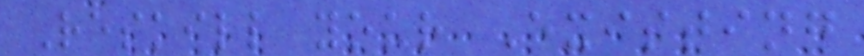Reskill your Existing
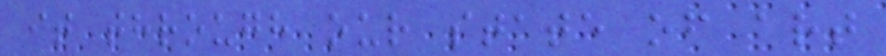it through our state of art
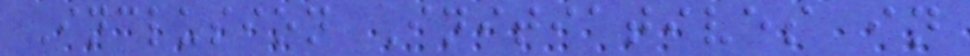Inclusion Initiatives in
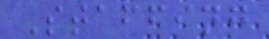Staffing
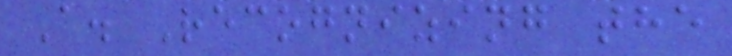A. Recognizing the
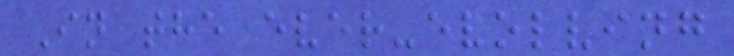In the ever-evolving
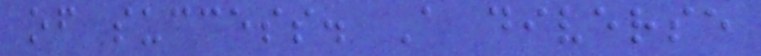of success. A diverse
